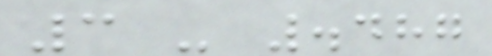3 - .487
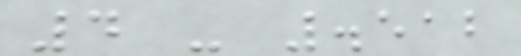4 - .512
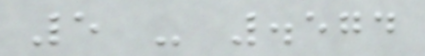5 - .574
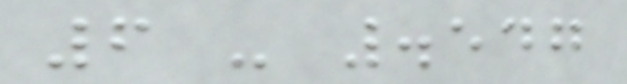6 - .547
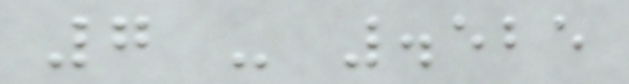7 - .525
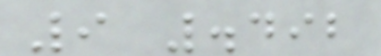9 .492
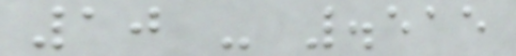10 - .515
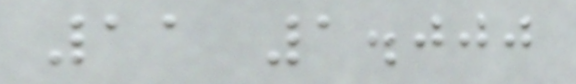11 1.000
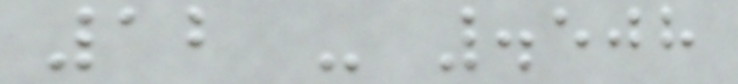12 - .508
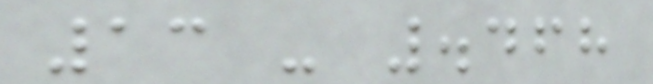13 - .468
